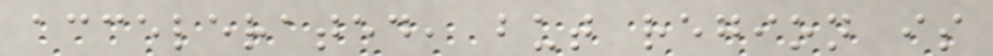accelerated, but region is
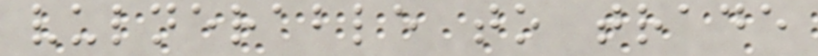vulnerable to trade
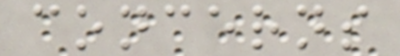concerns
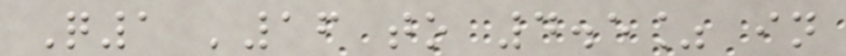Q1 '16 to 4.5% in
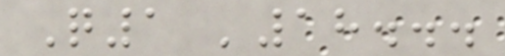Q1 '18...
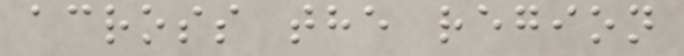across the region
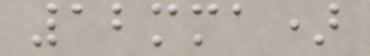12mma)
